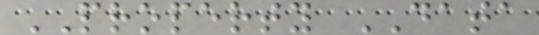PROPERTY DATA
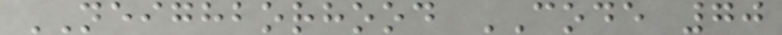NEIGHBORHOOD CODE 70
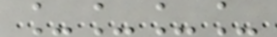____
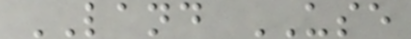LAND USE
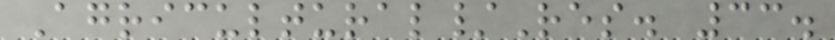Agricultural/Res. 33.
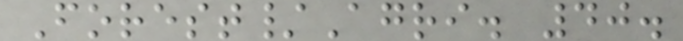Forest/Agri. 40.
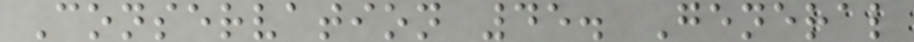Conservation 45. General
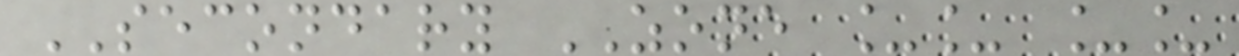SECONDARY ZONE __ __
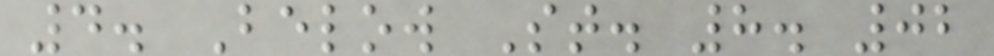4. Below St. 8. 02
